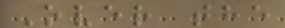Over the
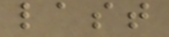last
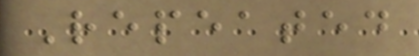Repeated
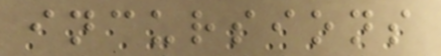incursions
